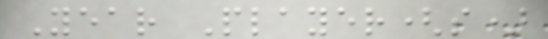Year Player(s)
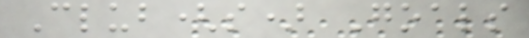Club(s) Goals
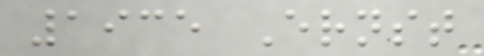1935 Ernst
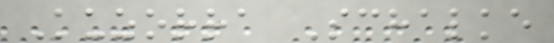Kuzorra Schalke
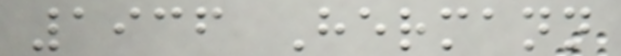1936 Hermann
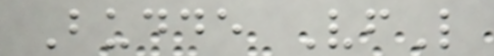Budde VfL
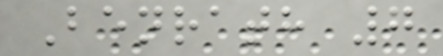Benrath 7
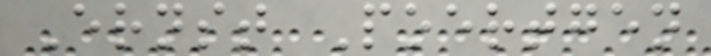Ernst Poertgen
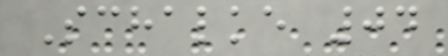Schalke 04
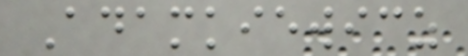Adamkiewicz
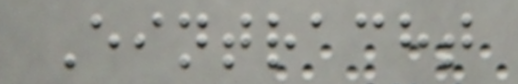Eintracht
